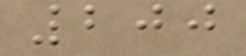200
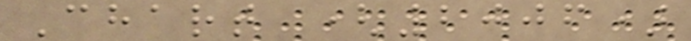Chart (2006)
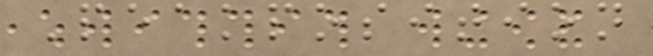Peakposition
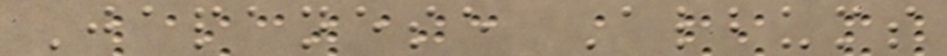Japanese Albums
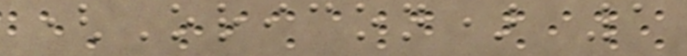(Oricon) 1
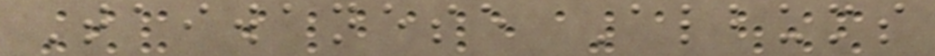Taiwanese Albums
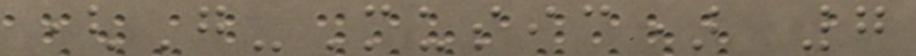(G-Music) 7
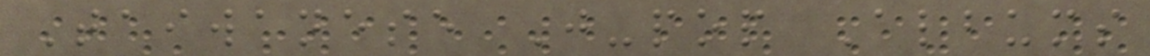Taiwanese J-pop Albums
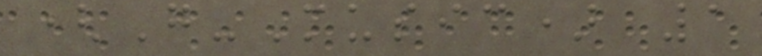(G-Music) 1
